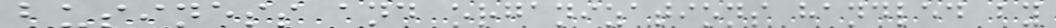business and organizations handled by
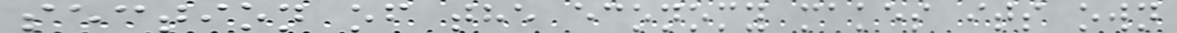section of the economy makes its own
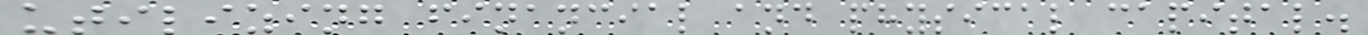utilizing financial and physical capital.
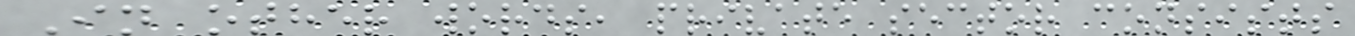In other words, private sector consists
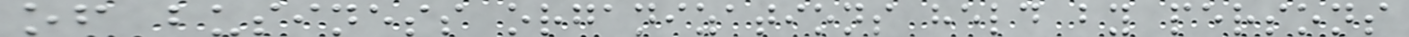of business organizations held by persons
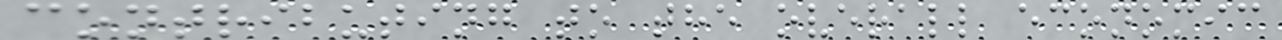contributing to the overall economic
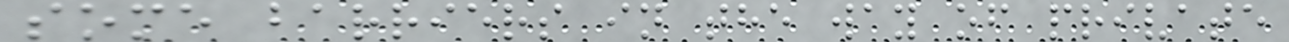some barriers in the way of private
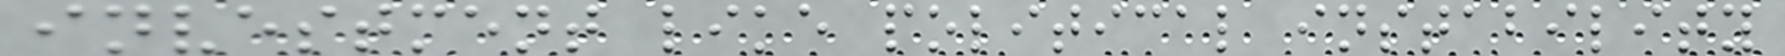investment like political instability
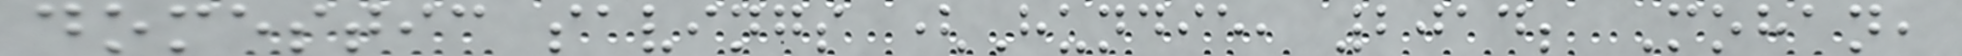domestic savings (Hundie, 2014; Mohan,
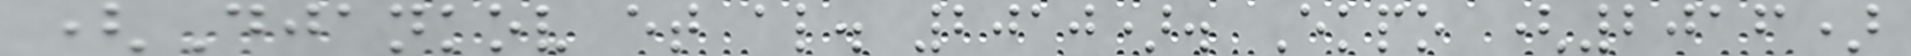(Djankov et al. 2010). Ekpo (2016)
